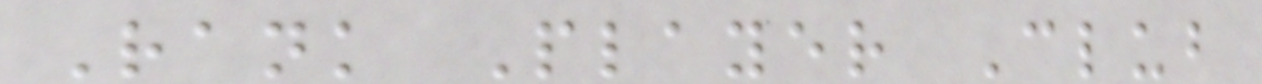Rank Player Club
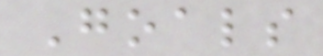Goals
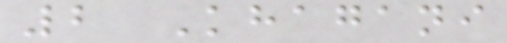2 Khagani
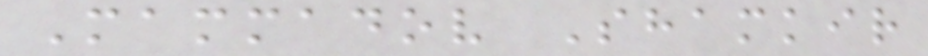Mammadov Shamkir
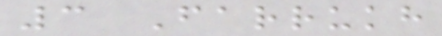3 Farrukh
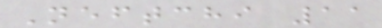Neftchi 11
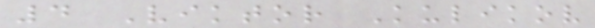4 Viktor Kulikov
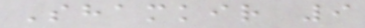Shamkir 9
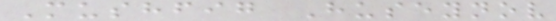Mushfig Huseynov
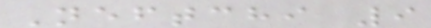Neftchi 9
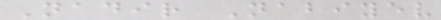Nadir Nabiyev
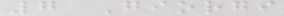7 Giorgi
